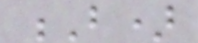B)
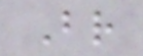Br
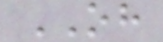OH
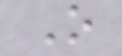O
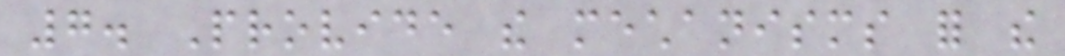7. Provide the mechanisms for the
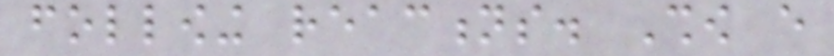following reactions. Show every
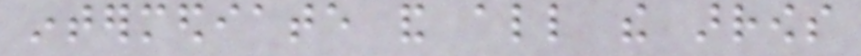intermediate and all the arrows
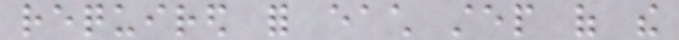required for each step of the
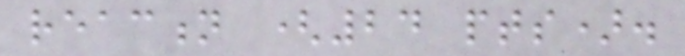reaction (24 pts).
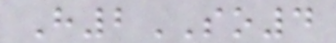H2SO4
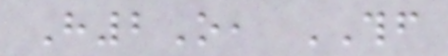H2O, THF
